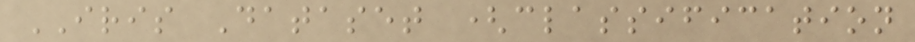IRIS Dataset (classification
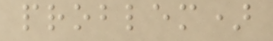problem)
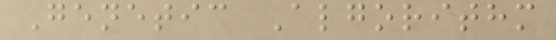Genetic Algorithm
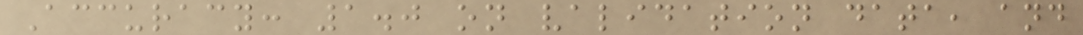Accuracy: 1.0 on validation data, and
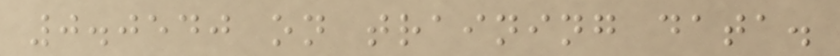0.0540 on training data.
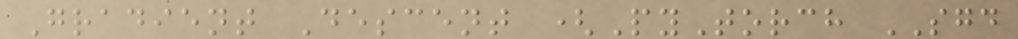Gradient Descent (PyTorch SGD
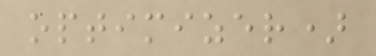optimizer)
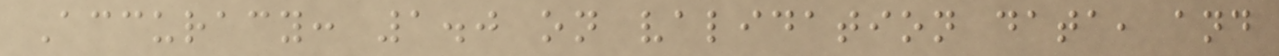Accuracy: 1.0 on validation data, and
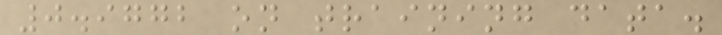0.9772 on training data.
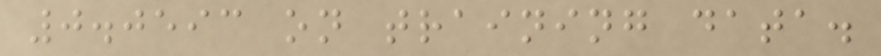0.0593 on training data.
